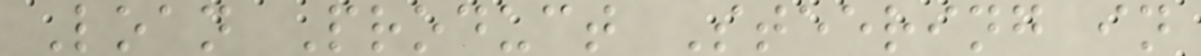Loan Product Steering in
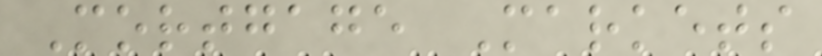Mortgage Markets
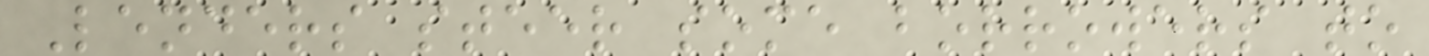Lenders steer some borrowers to
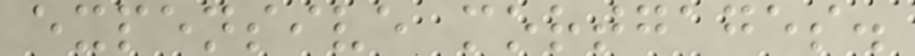expensive mortgages.
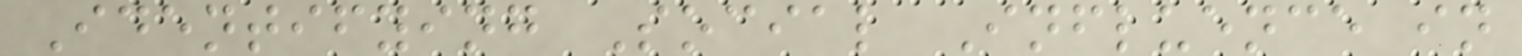Identifying Social Influence in
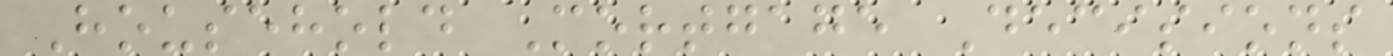Household Mortgage Decisions
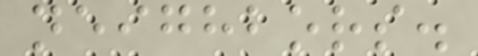neighbors.
